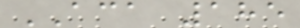ACA 185
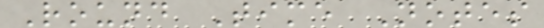Round Time Notes
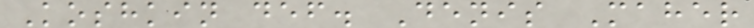Koshkin def. Denis Maher
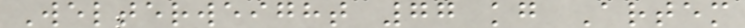Welterweight 77 kg Artem
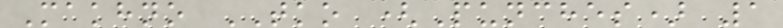Makhno TKO (Punches) 1
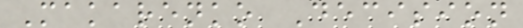Makarenko Decision
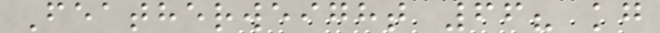Featherweight 66? kg
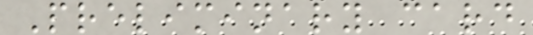Preliminary card
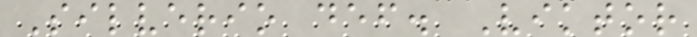Silverio def. Viktor
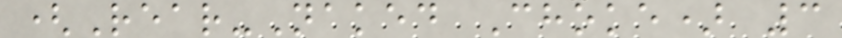(Rear-Naked Choke) 3
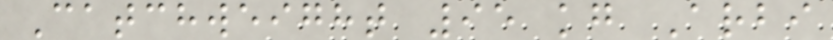Catchweight 95 kg Arbi
